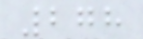278
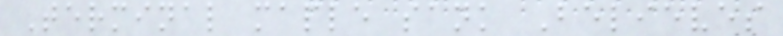Terminal maple sank Believes
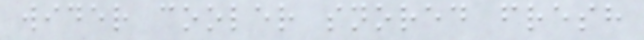wider cooler snored fresh
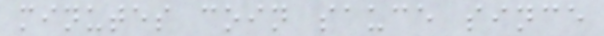minutes coin sauce since
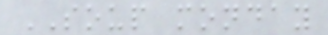SOUP monday
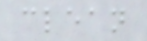clean
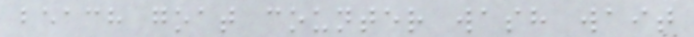beach goat counter wash wait
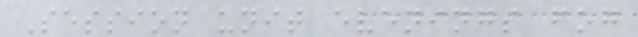Session unit evenings fog
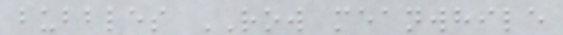bubbles ROW meanwhile
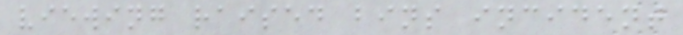viewing raised bins incident
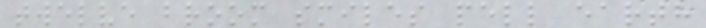twelve broom smiles pell earth
